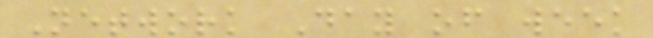Network Day of week
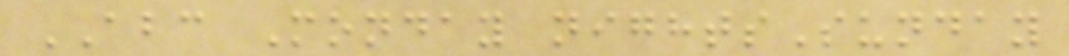ABC Monday nightsSunday
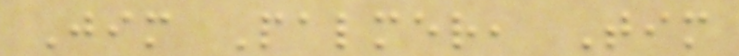Jim Palmer, Tim
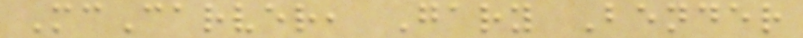McCarver, Gary Bender
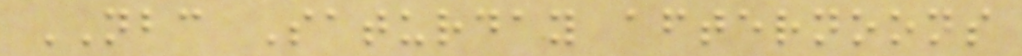NBC Saturday afternoons
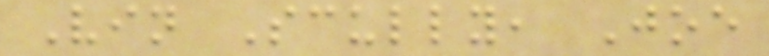Vin Scully, Joe
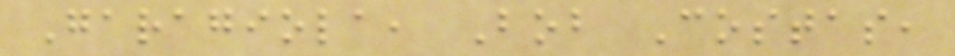Garagiola, Bob Costas,
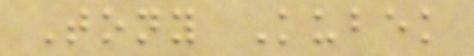Tony Kubek
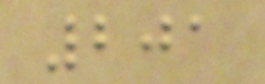201
